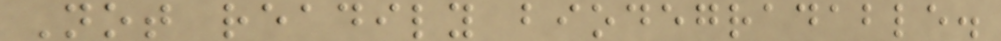Not readily biodegradable.
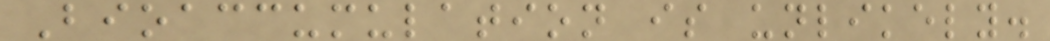Bioaccumulation is unlikely.
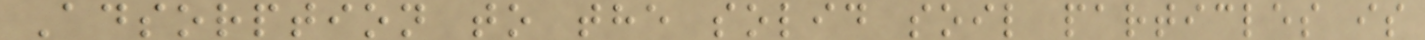Adsorption to the solid soil particles is
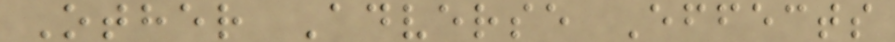Other Adverse Effects
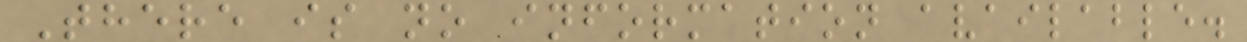There is no information available.
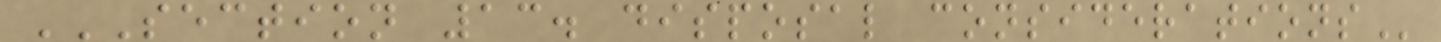SECTION 13. DISPOSAL CONSIDERATIONS
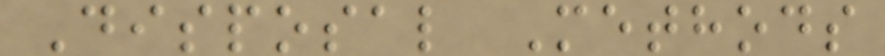Disposal Methods
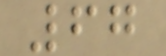67
